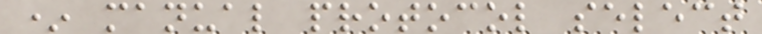* manual protocol select
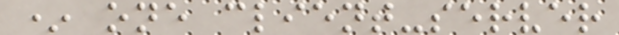* one client-server
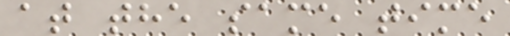at the same time
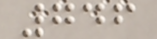746
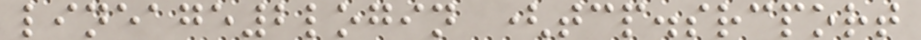lineage2login (tcp.srcport
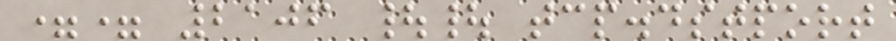== 2106 || tcp.dstport
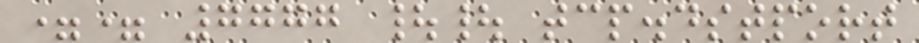== 7777 || tcp.dstport
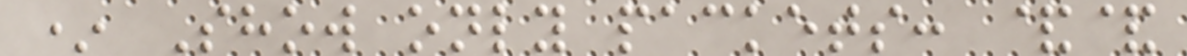* Show only packets: &&
